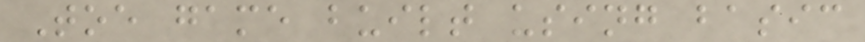Toe game built using basic
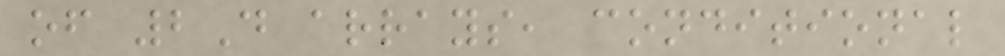of 2D arrays, conditional
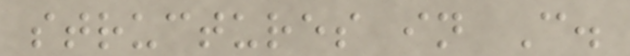structures in C.
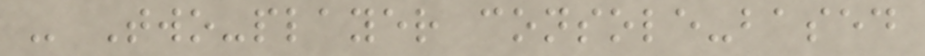- Two-player console-based
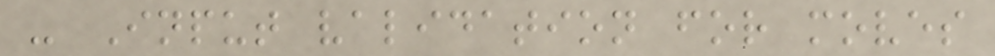- Input validation for moves
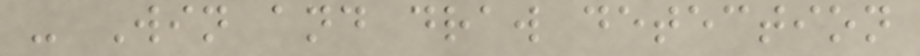- Win and draw detection
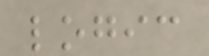logic
